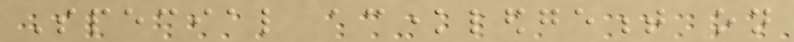Special acknowledgement on
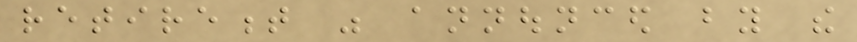retirement was announced by the
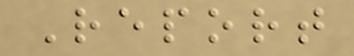Report
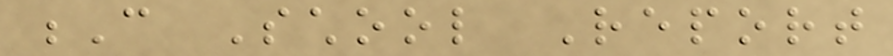C School Report
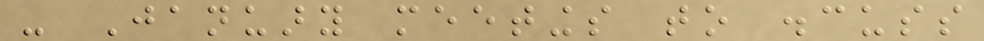- January meetings to discuss
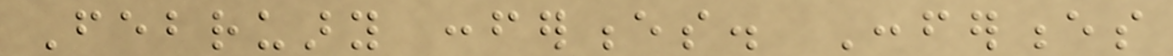February conferences. Conferences
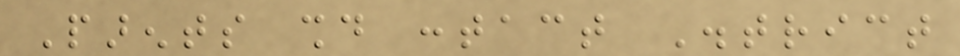Parents should contact District
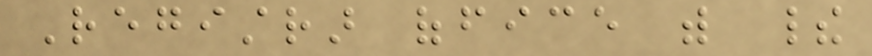Registrar office with their
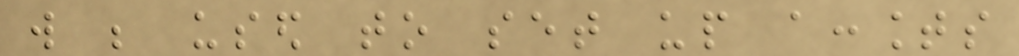will be used to set up accounts
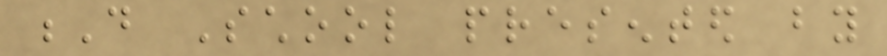D School presented by
